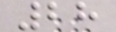28
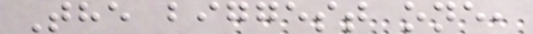The biggest one,
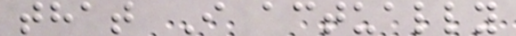that I actually
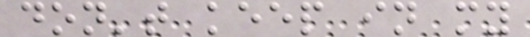don't keep in my
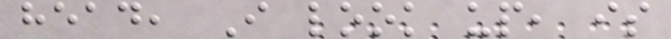head, I look up, is
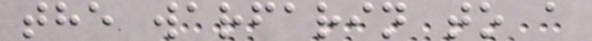the warfarin to a
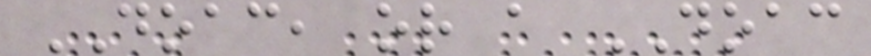DOAC, or a DOAC
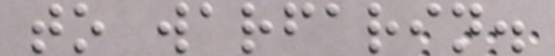to warfarin.
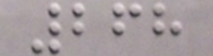268
